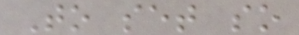To set so
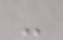-
